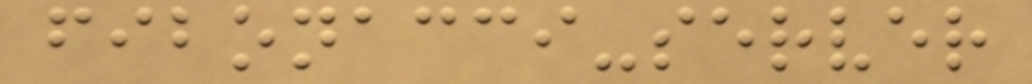fibonacci-server
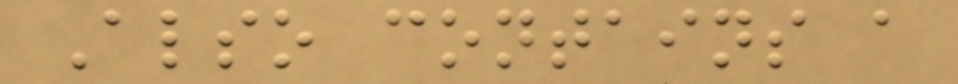Also contains a
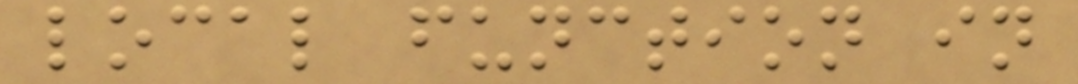local function in
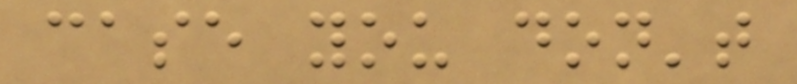case you don't
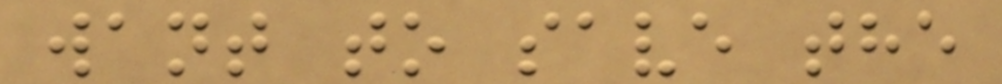want to save the
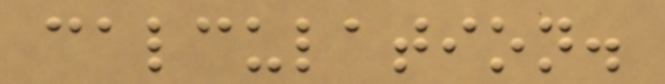calculation.
